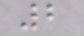2
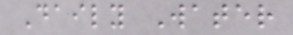Daily Water
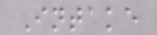Intake
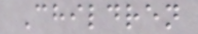Children
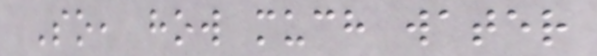So, how much water
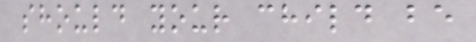should your child be
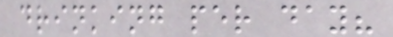drinking per day?
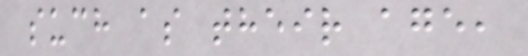such as their age,
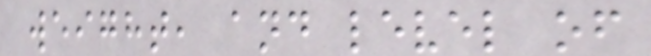weight, and level of
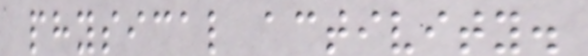physical activity.
